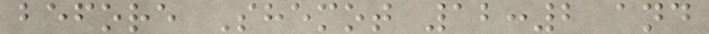before Shemot 12:2 and
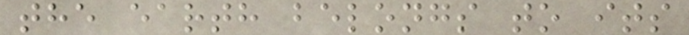the earth belongs to its
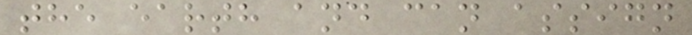the earth and can assign
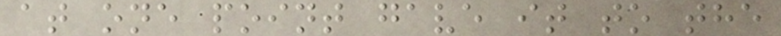at one point gave it to the
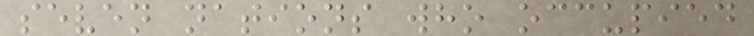seven nations who occupied
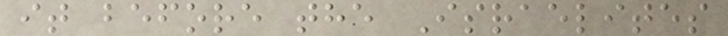it before the Israelites
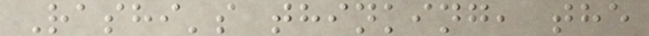Rashi's thinking, the
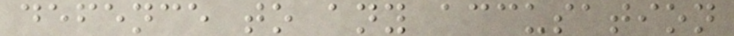defence to any accusation
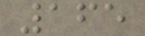165
